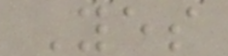Yes
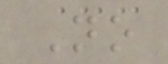No
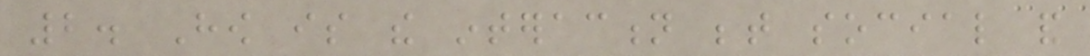2. How is the interaction between social and
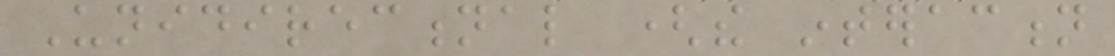Unidirectional (the interaction
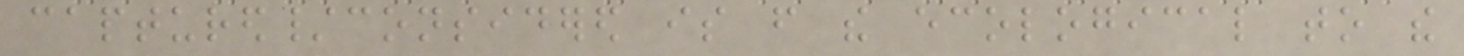captured/considered is from the ecological to the
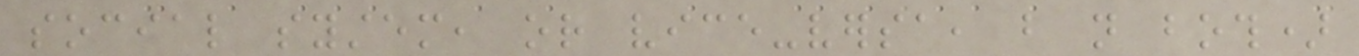social system, or vice-versa, but not both)
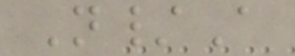N/A
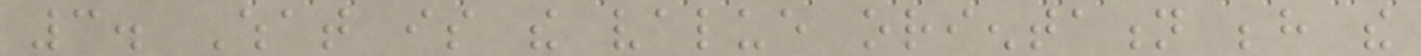3. What is the value orientation behind the
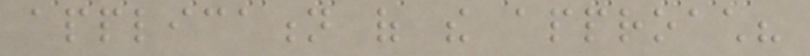application of the approach?
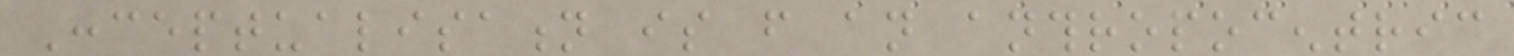Conceptualisation is from an anthropocentric
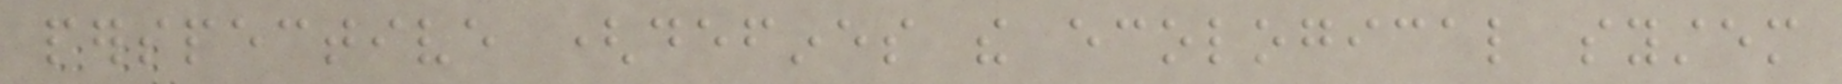perspective (defines the ecological system
